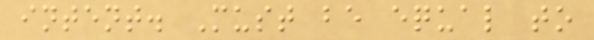intent. Must be equal to
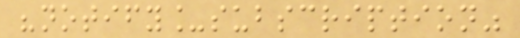"notify_subscription"
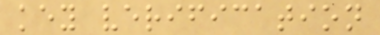key verification
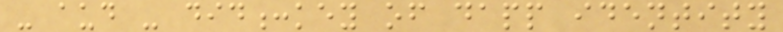- aud - did:key of dapp identity
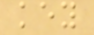key
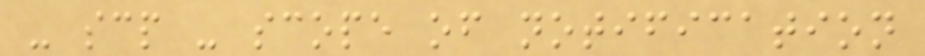- scp - scope of notification
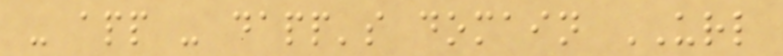- app - dapp's domain URL
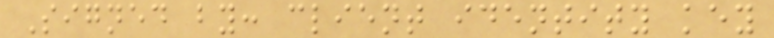Signed by: client identity key
